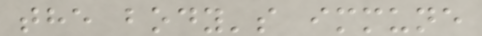the body's immune
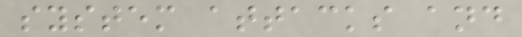system attacks and
